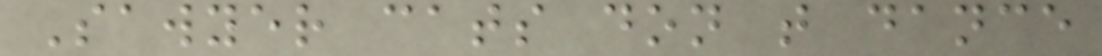Sawyer cats don t dance
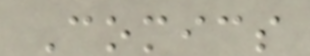Comics
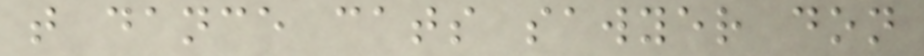t dance cats sawyer don
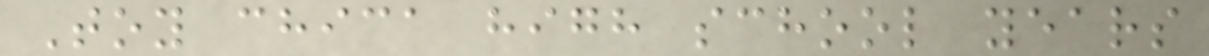Toy chica high school years
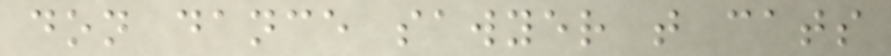don dance sawyer t cats
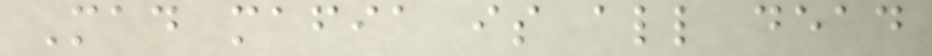Mad mafia is all dead
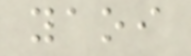yaoi
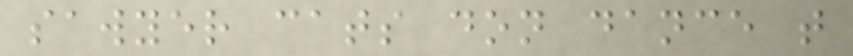sawyer cats don dance t
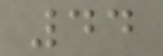44
